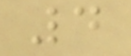4
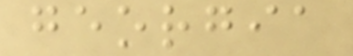georgia
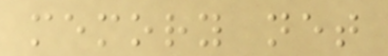memory net
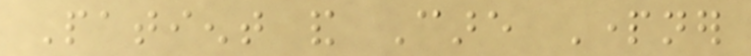Patient and Care Partner
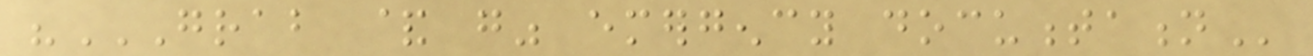"GRAB & GO" EMERGENCY DOCUMENTATION
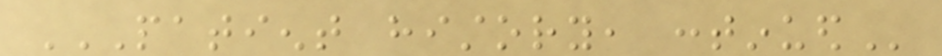PATIENT HISTORY, CONTINUED
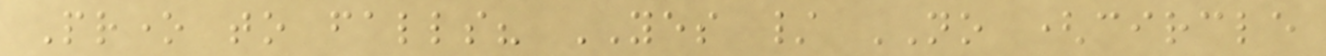Prone to falls? YES / NO (circle
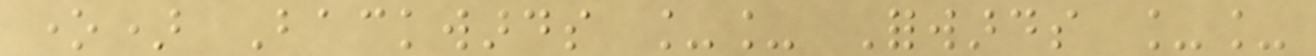one) Backwards __ Forwards __
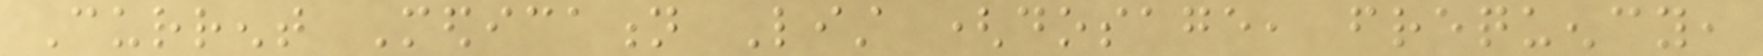Current Medication List (dosage, frequency,
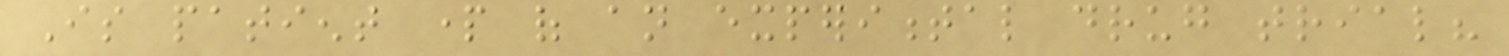Is patient part of an experimental drug trial?
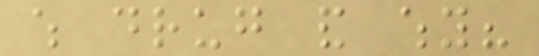which drug and why?
